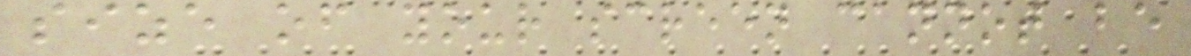size of your screen cannot be
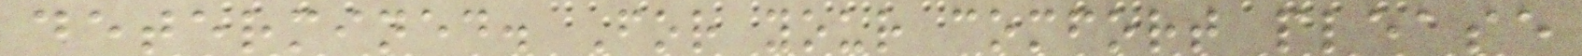determined. For your comfort please
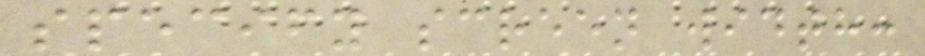specify screen width:
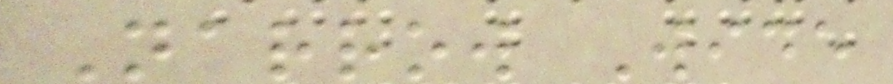Narrow Wide
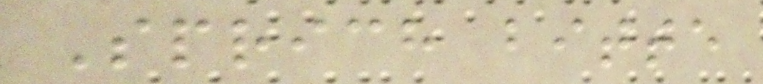Sprich bitte
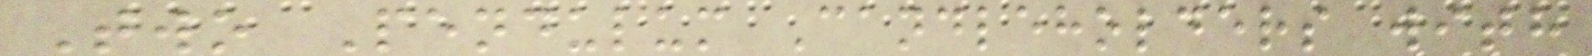Two Pendulum Candleholders with
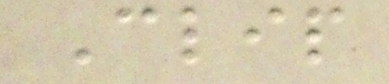Clip
